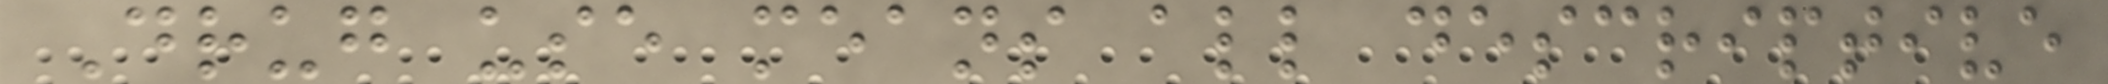Drug use means all descriptive
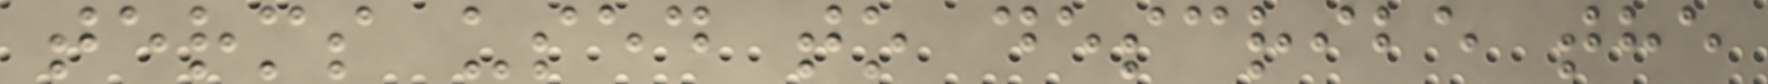terms used to describe the
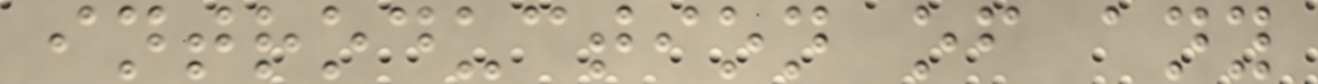introduction of any
